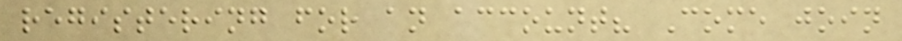registering for an account? Come join
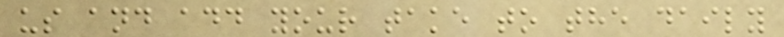us and add your take to the daily
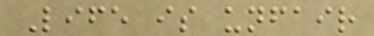Life is unfair
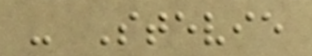- Stevie
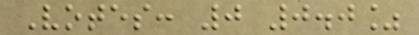Votes: 0 0.0%
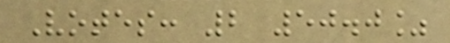Votes: 2 50.0%
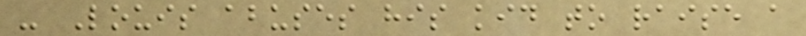- Louis abuses his kid to raise a
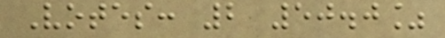Votes: 2 50.0%
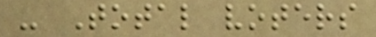- Total voters
